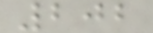202
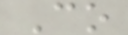Co
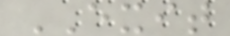EXIT
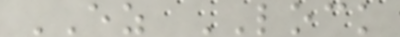EZ LOCK
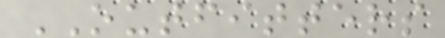OUTFITTERS
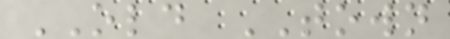OLD TOWN
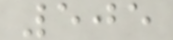505
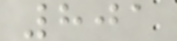801
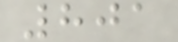801
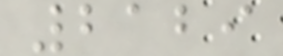2129
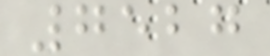7527
